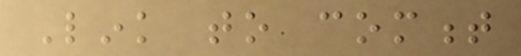Link to comment
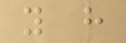you have
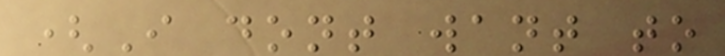(I dont want to
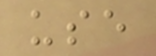use
